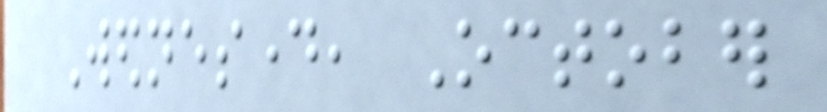Wednesday, October
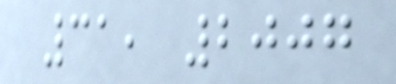31, 2007
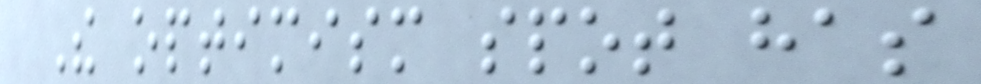The optimism spot has
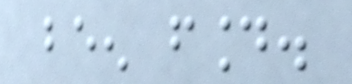been found.
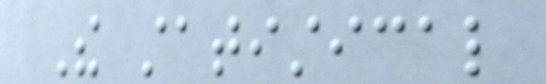The statistical
